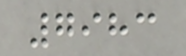7983
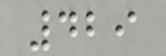429
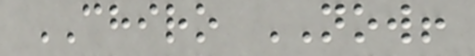CHIRO NOW!
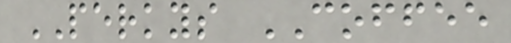PERKYS COFFEE
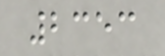2353
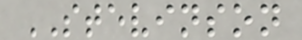STEVINSON
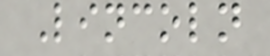Lincoln
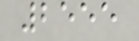2555
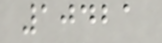10421
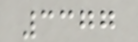3377
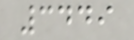3449
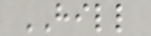HILL
